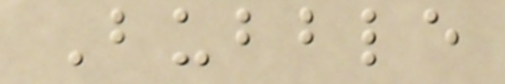Bubble
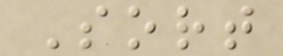Sort
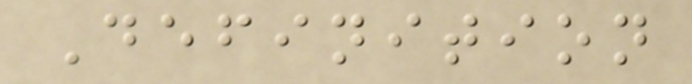Definition
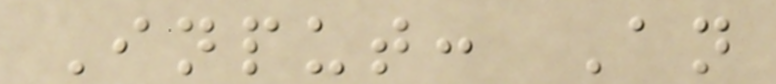Input: An
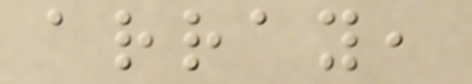array,
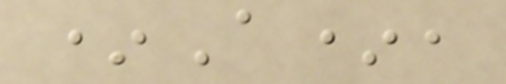*A*,
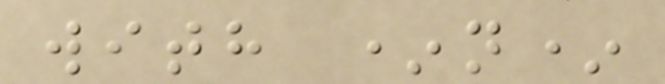with *n*
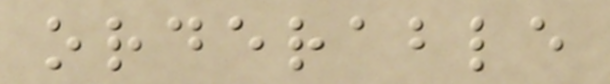orderable
